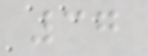37
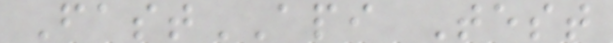FastAPI Test
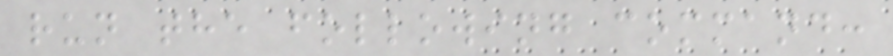run the following command:
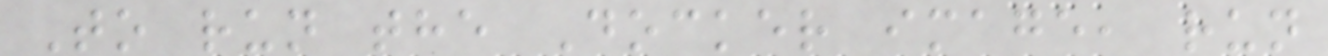To run the Docker image, run
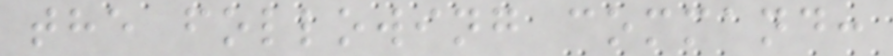the following command:
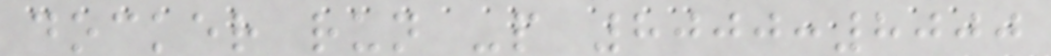docker run -p 8000:8000
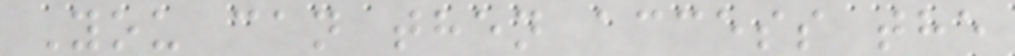You can then access the
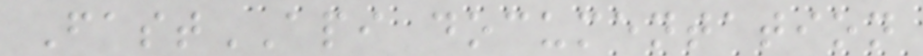FastAPI documentation
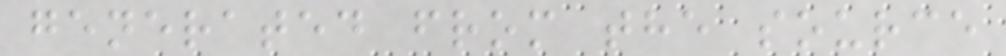generated from the source
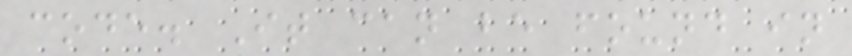code. It can be found in
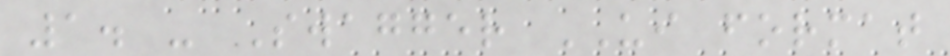1. - Swagger UI format
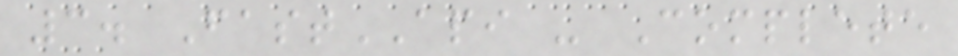3. FastAPI - Complete
